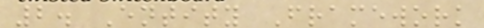2. Entity Framework
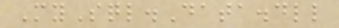MySql.Data.dll
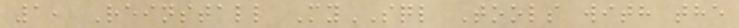1, Reinstall MySQL Tools with the
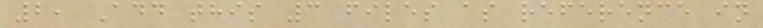2, Add this 3 files as reference in
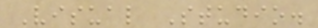Visual Studio.
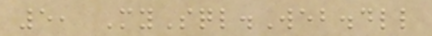5, MySql.Web.dll
